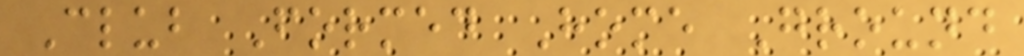Club Formed Home Ground
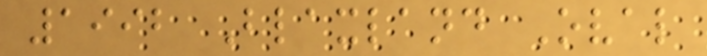1992 Blaxland Oval
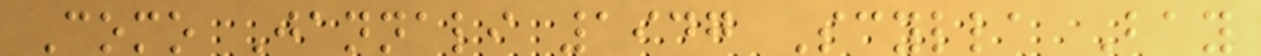Como Jannali 1947 Scylla Bay
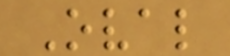Oval
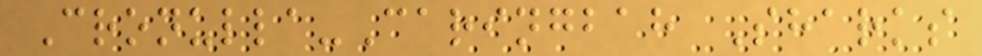Cronulla-Caringbah Sharks
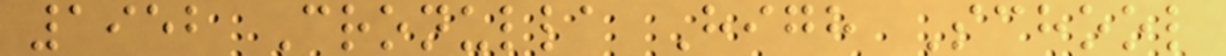1952 Cronulla High School
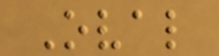Oval
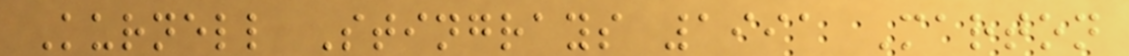Kurnell Stingrays 1991 Marton
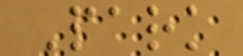Park
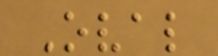Oval
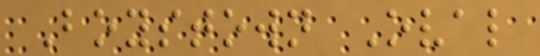Boystown Oval
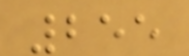255
